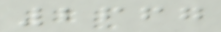2667
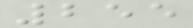255
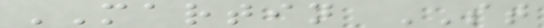MARTIN ST
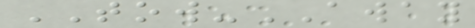TOW-AWAY
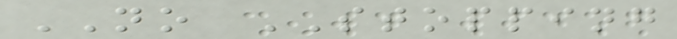NO STOPPING
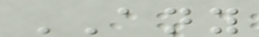ANY
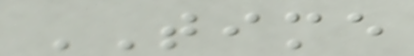TIME
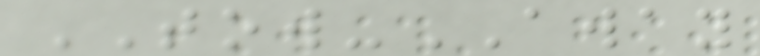TOW-AWAY
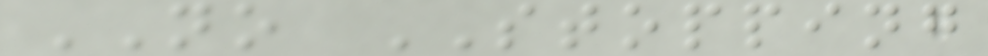NO STOPPING
